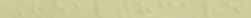Healthcare
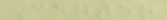Center
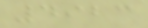4923
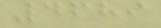4689
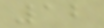12
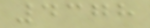4378
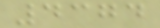4374
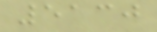5130
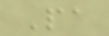Pa
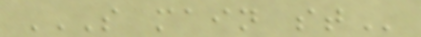S MAIN ST
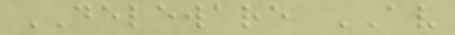DELEWARE AV
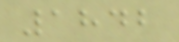1842
